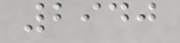2940
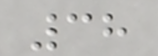38
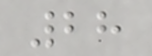28
